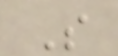S
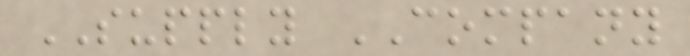SUPPLY COMPANY
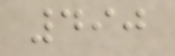490
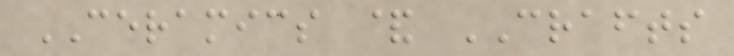CERAMICS & CRAFTS
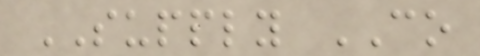SUPPLY CO
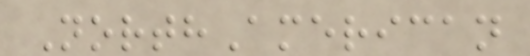NorthAmerican
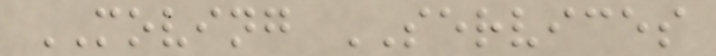MOVING SERVICES
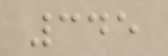345
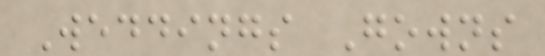Weddings Gowns
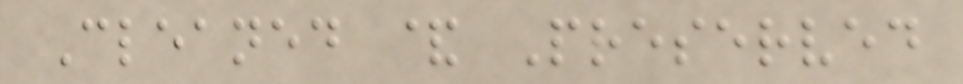Cleaned & Preserved
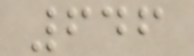646
